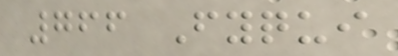766 Fyqui
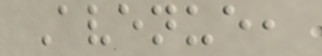Avenue,
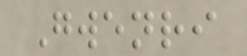Gwenri
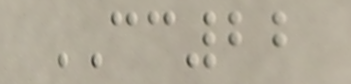CC22
